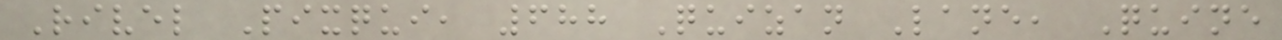Rivel Pixqui, 688 Quizan Lane, Quine
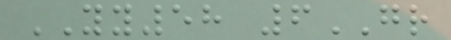YY58 6GR
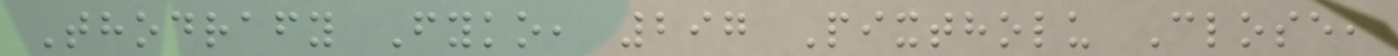Thodrafy Fyko, 297 Pixtholu Close,
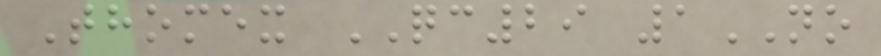Thomex QC29 1NO
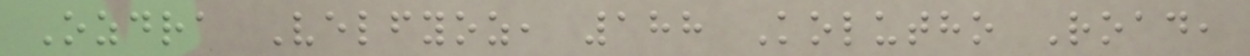Ozdra Velfyoz, 188 Kolutho Road,
